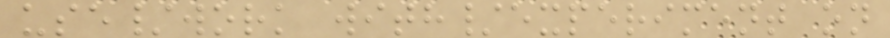use/work with/experiment on
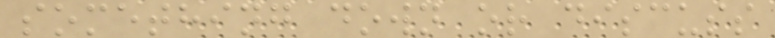something down or discuss
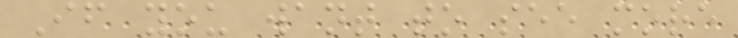If you want to see more
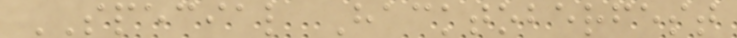SPECIAL Hacktoberfest
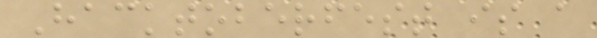Hacktoberfest is a
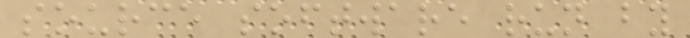source software run by
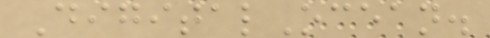DigitalOcean.
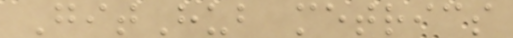GitHub metrics
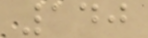140
